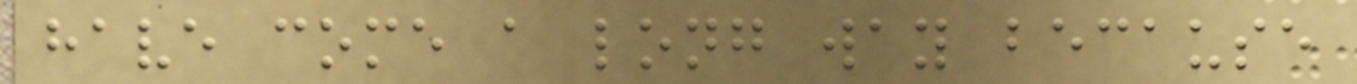have come a long way because
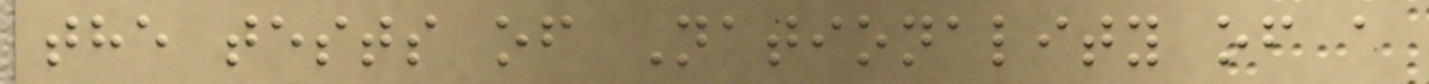the tests of Nationality of a
